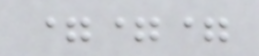===
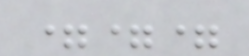===
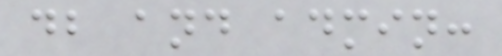db and admin:
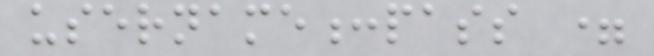username:pass =
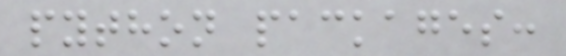python packages:
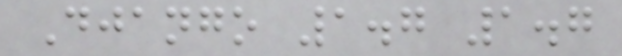Django 1.7 1.7
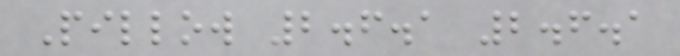Pillow 2.6.1 2.6.1
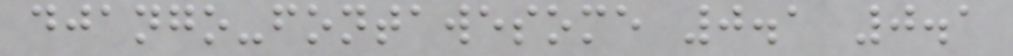django-fontawesome 0.1 0.1
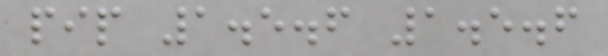pip 1.5.6 1.5.6
